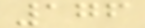176
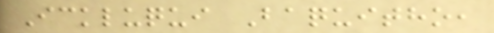Ickluqui Baquitho,
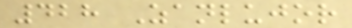428 Zanlujor
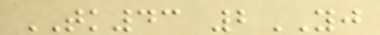TK43 2YJ
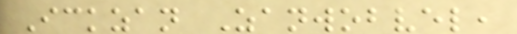Ickzan Zanwobvel,
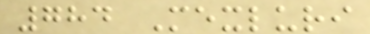784 Mexluri
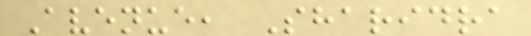Avenue, Sharidra
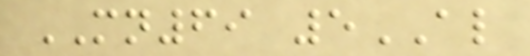MN69 5AL
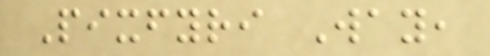Pixfyri Way,
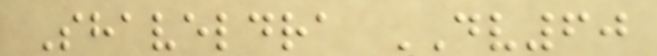Shaveldra DV60
